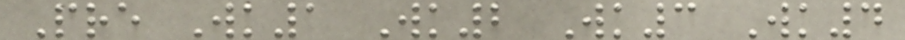Pre Wk1 Wk2 Wk3 Wk4
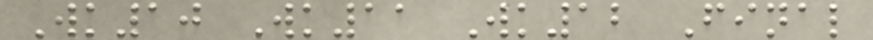Wk10 Wk11 Wk12 Final
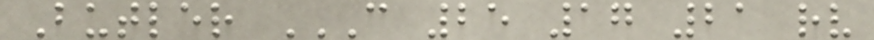Butler C 25 17 21 RV
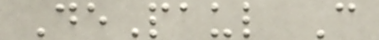DePaul C
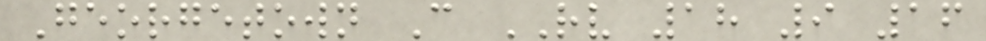Georgetown C RV 18 9 16
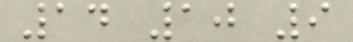14 10 9
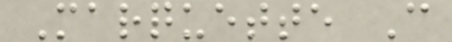Marquette C
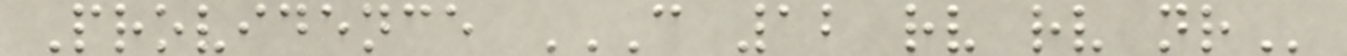Providence C 12 RV RV NR
